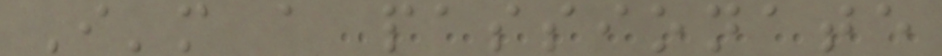I'm a passionate
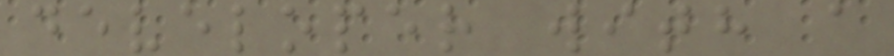developer with a
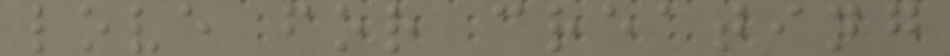love for creating
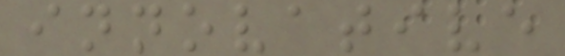innovative
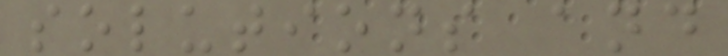solutions and
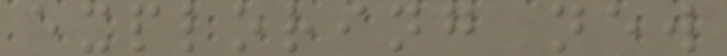exploring new
